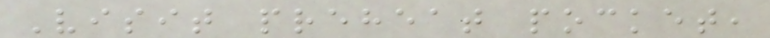Visit preheat pocket,
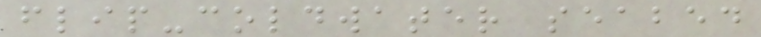flip-coldwater seabed
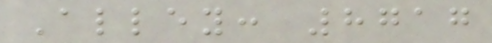Alley: 8717
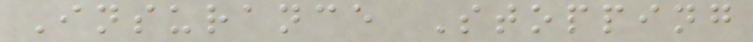Insurance Stopping
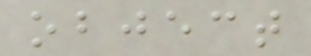object
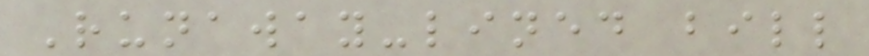Runaway-lined bill
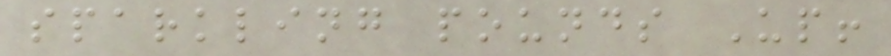sparkling pounds Up!
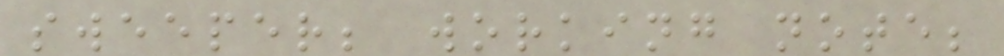sweeper; working note;
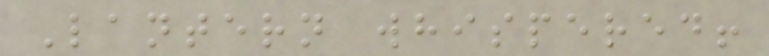Lantern whispered!
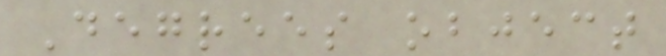Degrees object
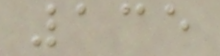135
